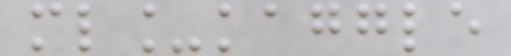ml_kaggle
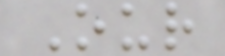Our
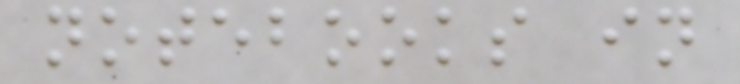notebooks in
